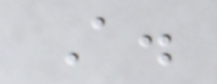A.
